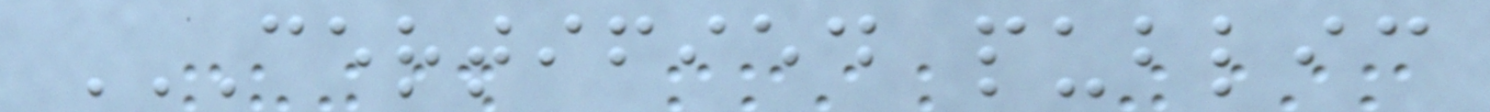CERTIFIED PUBLIC
